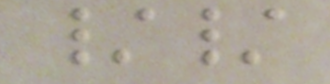//
